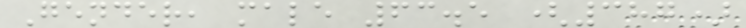Gender, male 63.5 (387)
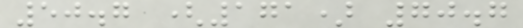50.7 (171) 70.7
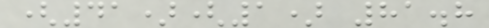(41)(1) 81.8
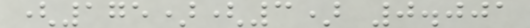(175)(3) 0.001
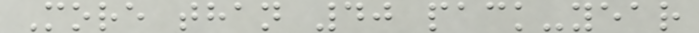More than 40 pack-year
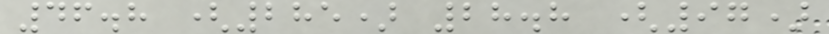46.8 (285) 28.8 (97)
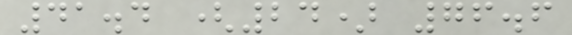41.4 (24) 76.6
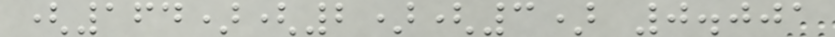(164)(2)(3) 0.001
